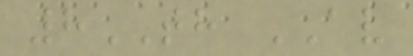8TH AV
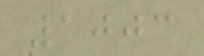1003
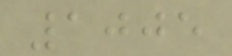1005
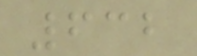632
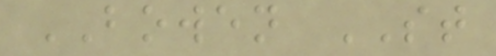BOWEN ST
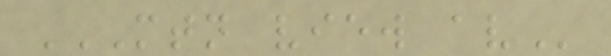MTN VIEW AV
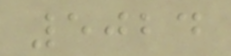5024
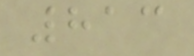813
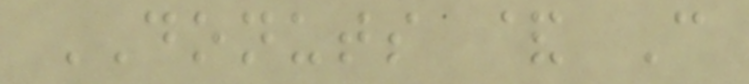DONUTS & C
